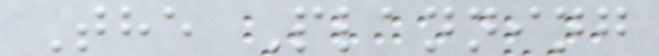The Planning
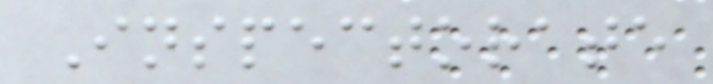Inspectorate
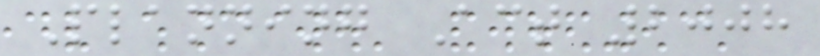Planning Act 2008
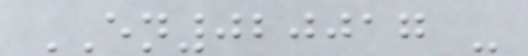EN020017 -
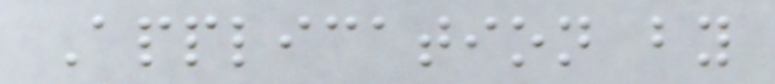Application by
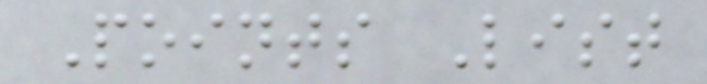Points List
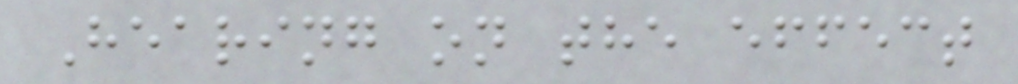Hearing on the effect
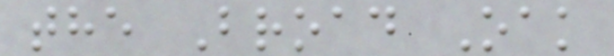the Broad Oak
